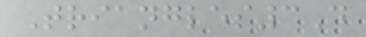Triangles3D
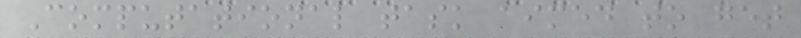Computational task aimed to get
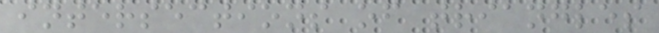intersections of triangles
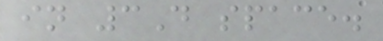in 3D space.
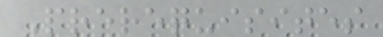Prerequisites
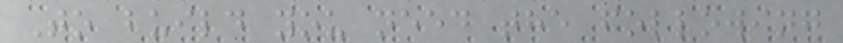To build you need the following
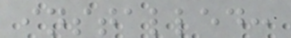installed:
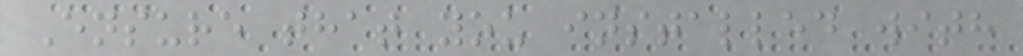Ensure that you installed with
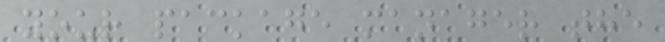your package manager the
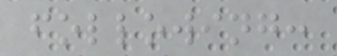following:
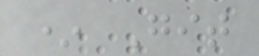* Git
